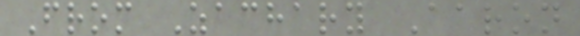From Zachary Aaron
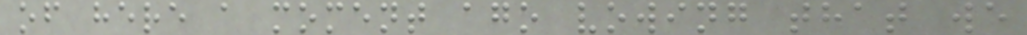of here a moment ago vowing that we
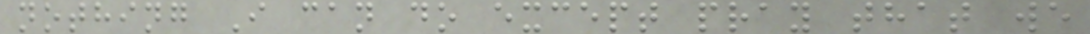nothing I can do except pray that we
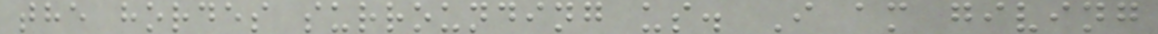the hordes surrounding us. I am giving
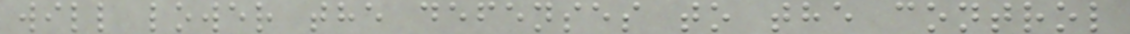will lower the defenses to the control
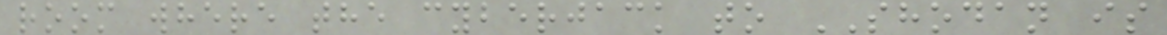room where the cyberjack to SHODAN is
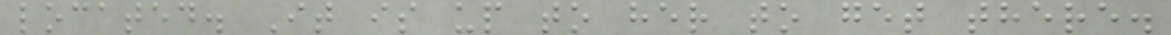located. It is up to her to get there.
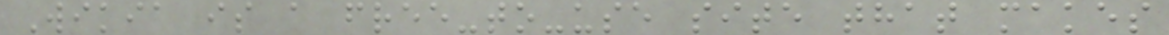Wikia is a free-to-use site that makes
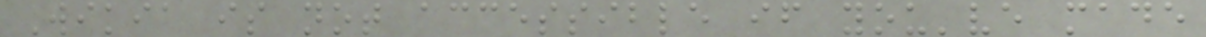Wikia is not accessible if you've made
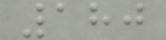180
